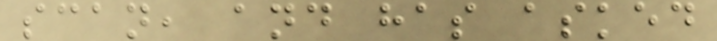scan, and has asked
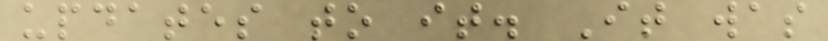updates to it. It was
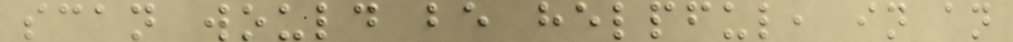scan would be helpful, in an
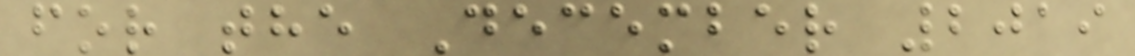for the December 2019
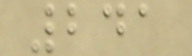241
